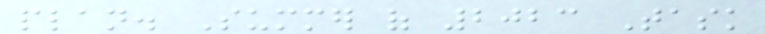plan. Summer of 2023 Task
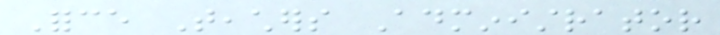Force Teachers Administrator
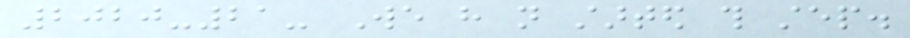2020-21- We have not started this step.
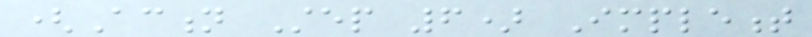(Action Step 6) Implement
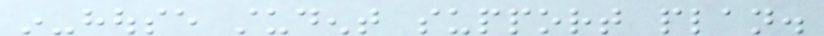in-house student support plan.
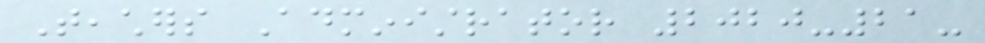Teachers Administrator 2020-21-
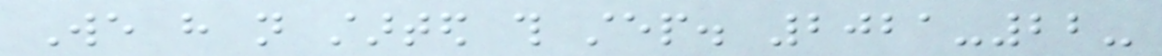We have not started this step. 2021-22-
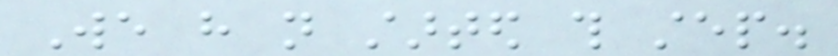We have not started this step.
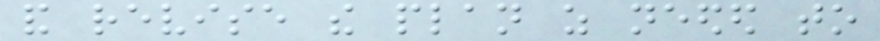and revise the plan as needed to
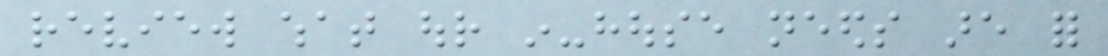review what our in-house needs are for
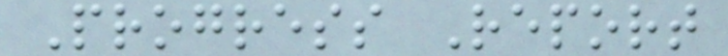Progress Report
